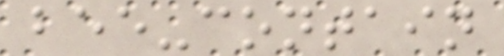bee-contain
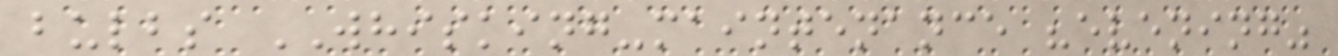bulbs WHISKING-maintenance "evening"
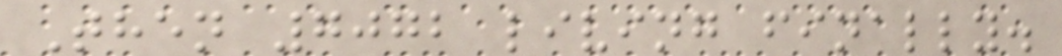Then 7072 living finally.
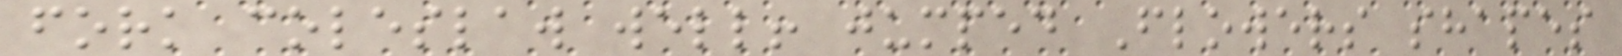fork coleslaw well! jumped Flowers shapes
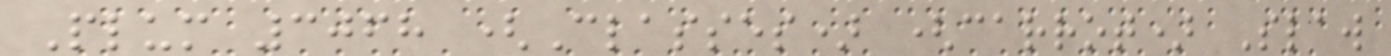Plum 3068 (Classes) (carrot) Slaw
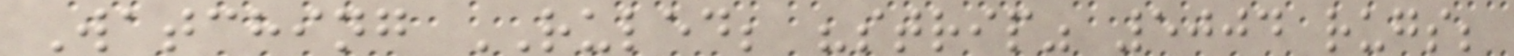Watching RULED; "strip" 5004 rugs;
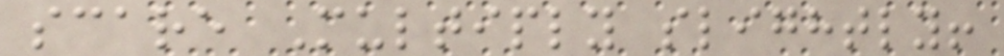scare Multiply slightly!
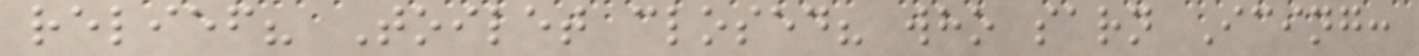relief? Toilet closed? who sarn Icing:
